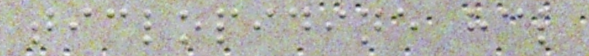ticlopidine hcl
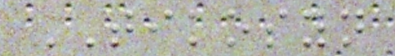TIKOSYN
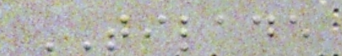TILADE
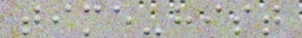time-hist
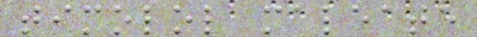timolol maleate
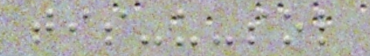tis-u-sol
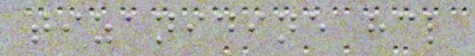tizanidine hcl
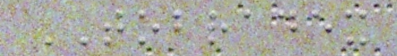TOBRADEX
